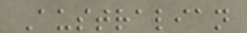Australian
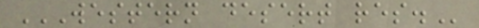WESTERN DESERT RES.
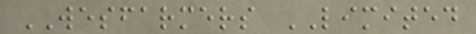WESFARMERS LIMITED
